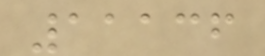11136
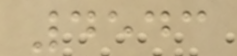4543
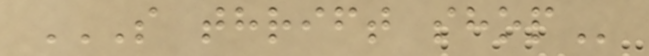S THRIFT SHOP
